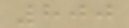800
